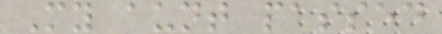My aunt passed
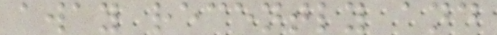away recently and
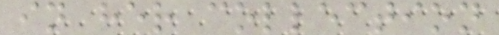in her collection
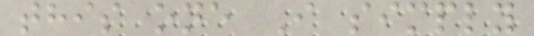this one I simply
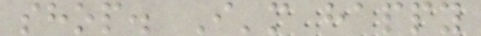shop. I'm happy
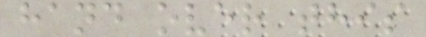hand over this
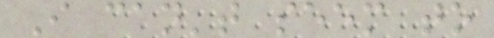I can't seem to
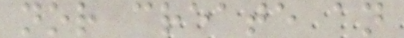nor create an
